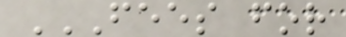FEES FOR
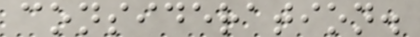consideration.
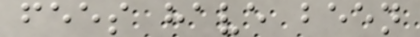fees have been
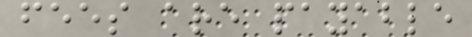fees are payable
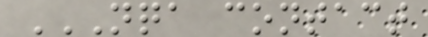NQA CONTACT
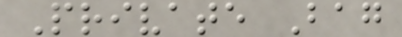Private Bag
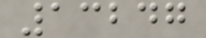13247
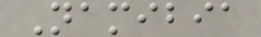Namibia
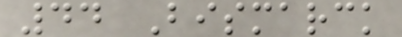44 Bismarck
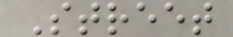Street
